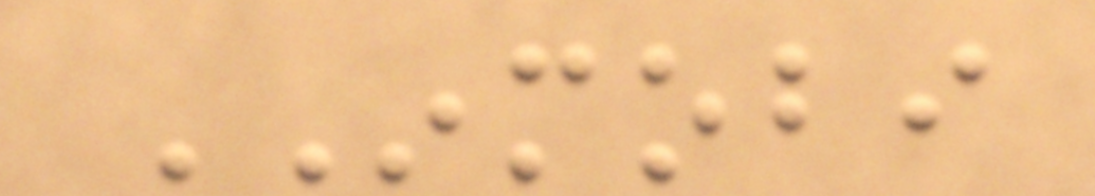INMOBI
